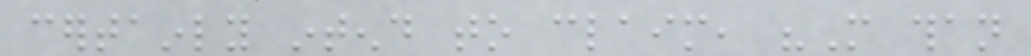certainly intend to claim, "More than
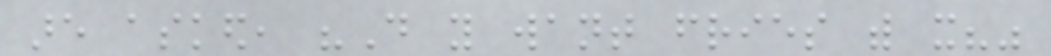are asked, "Do you want fries with it?"
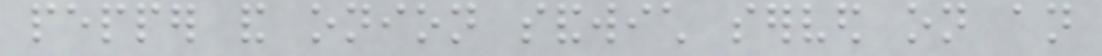pepper and onion sandwich served on an
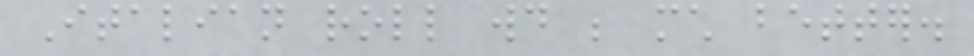Italian roll would be much better.
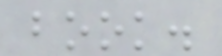book.
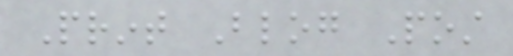Print Blog Post
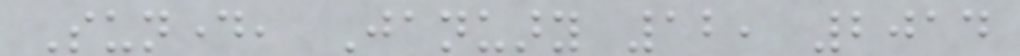Sunday, January 12, 2014
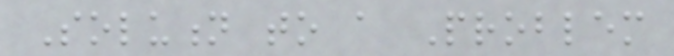Solution to a Problem
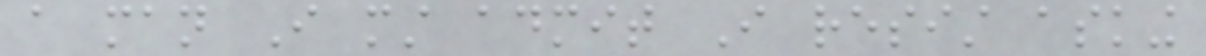a man I must admit I resist asking
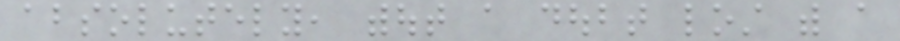absolutely, without a doubt lost with a
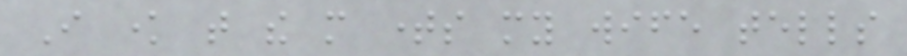I know that the more times my wife tells
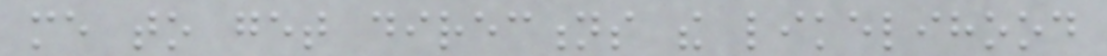me to get directions the likelihood
